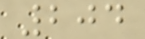204
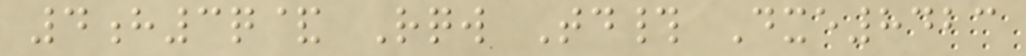4h3q& Rqw Td# Dxe8423
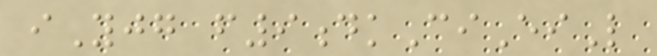iYjg f9dkCiEiL
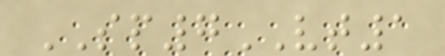SP7VT1
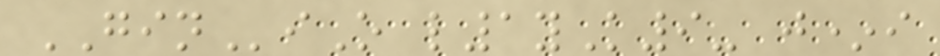GINiO l1yK9- j*i
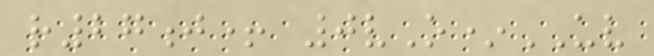r27j+ 0vO*UV
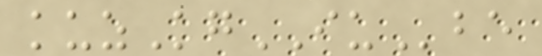kuzKgIUbe
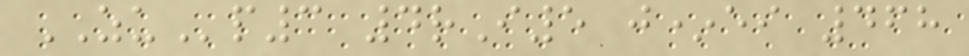ZUp3 4rI5 j*ei 468
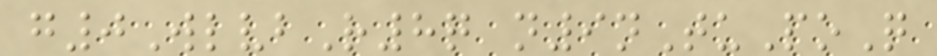g0WlvbR8q n9nTuPoQ
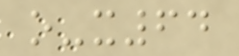o-x64
